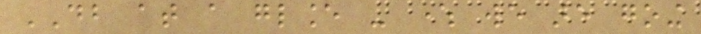DB at a glance - where we are going
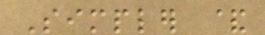Simpler &
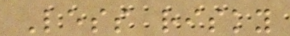Less risky
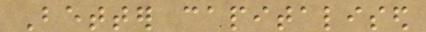Better capitalised
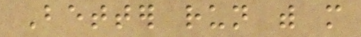Better run with more
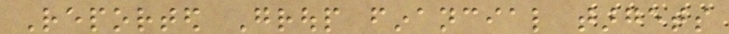Reported Group financial targets
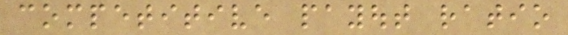competitive payout ratio
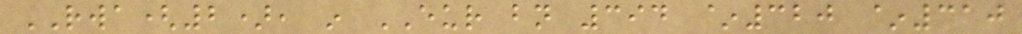RWA(2), in EUR bn 394 ~320 ~310
